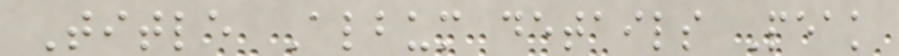Title Album details Peak
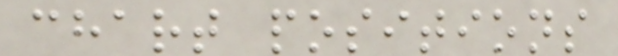chart positions
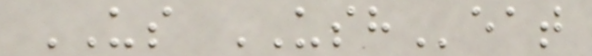US USHeat
